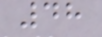48
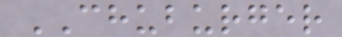CHUBURGER
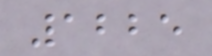1225
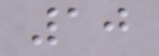10
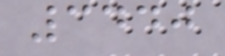3440
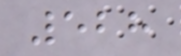528
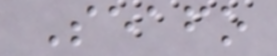Seafo
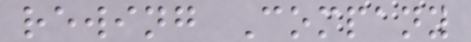rewing Company
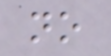no
